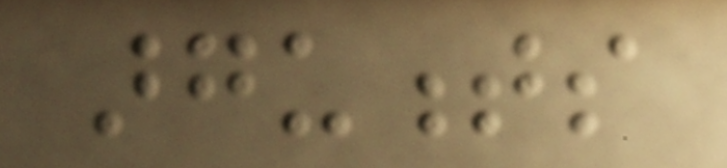arguments
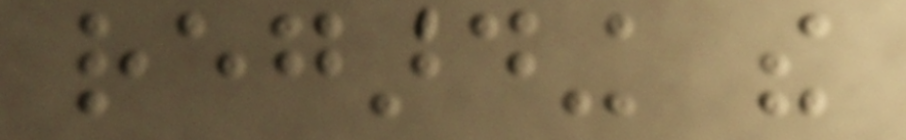regarding the
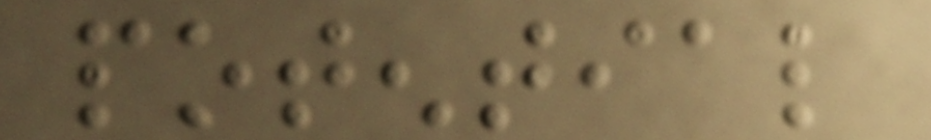potential
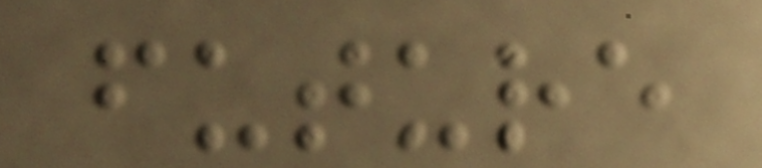future
